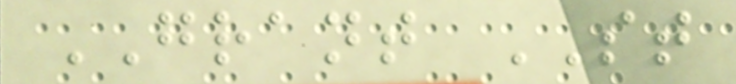GRANT ST
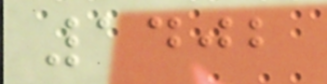1402
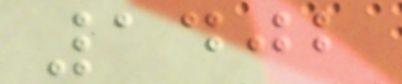1402
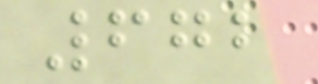672
